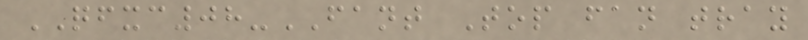QFXC08-FANT Top fan tray
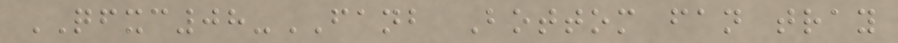QFXC08-FANB Bottom fan tray
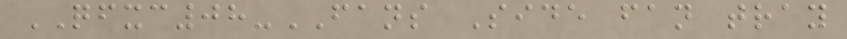QFXC08-FANS Side fan tray
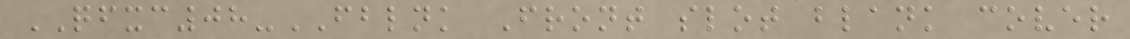QFXC08-FBLNK Front slot blank cover
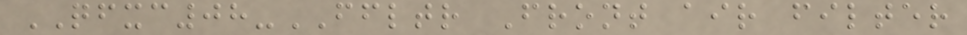QFXC08-FFLTR Front air filter
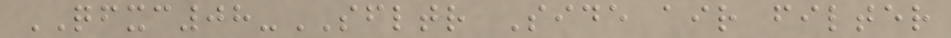QFXC08-SFLTR Side air filter
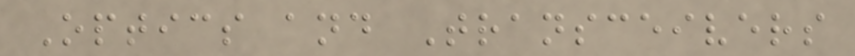Optics and Transceivers
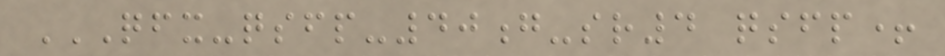QFX-QSFP-40G-SR4 QSFP+
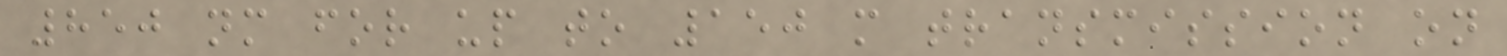850 nm for up to 150 m transmission on
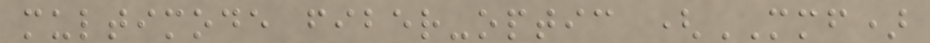multimode fiber-optic (MMF)
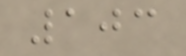103
